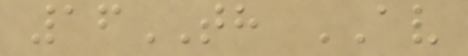16TH AV
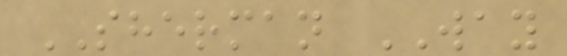SHERMAN WAY
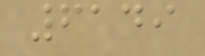6149
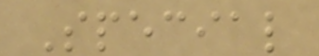Special
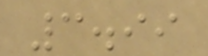3.99
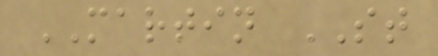MARTIN ST
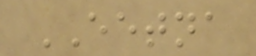EETNA
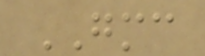GMC
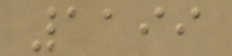1199
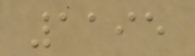1195
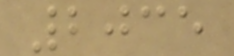2035
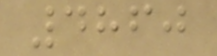4860
